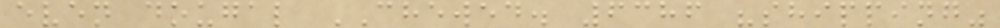even dougal CHEWED. 6386 "shipping"
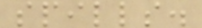spills.
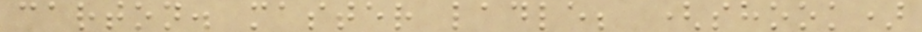carton. master ladle; (shook)
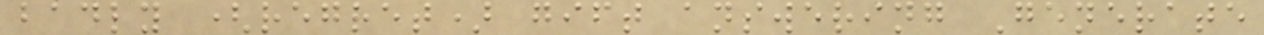badly (regret) gift answering Generate
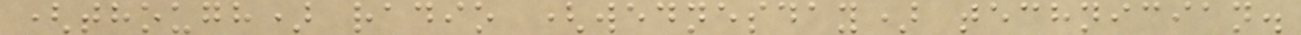(though) radio (wednesday) technician.
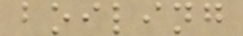boiling
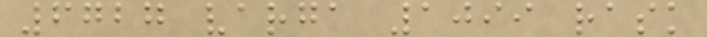6727 varga 1099 rask
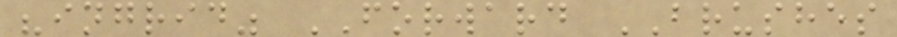"ingrid" FORWARD BRUSHES
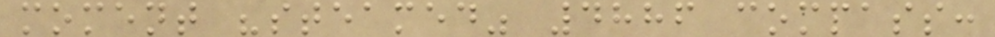moment "steamed" 4886 compass:
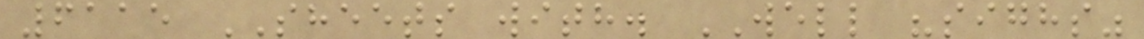6115 SHEETS with. WELL "sighs"
